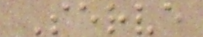Serve
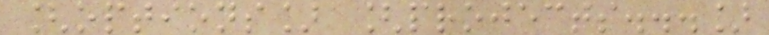[options] [projects...]
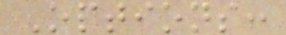Options:
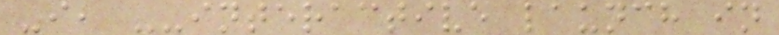-i, --interactive launch in
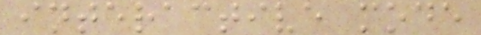interactive mode
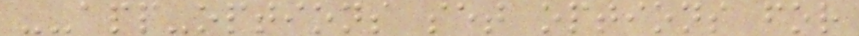--app-options set options for
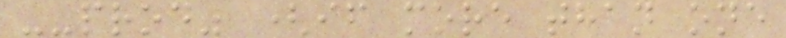--prod" (if more than one
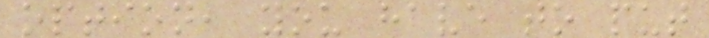option, you have to put
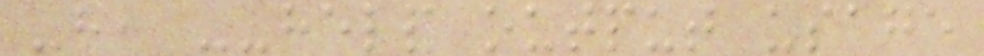-h, --help output usage
